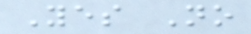Yes No
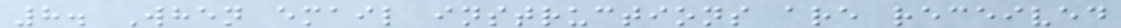8. When email instructions are received
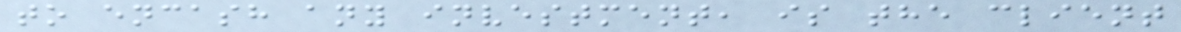to encash any investment, is the client
